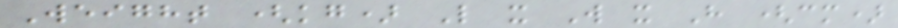Weight (kg) L x W x H (cm)
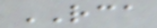RCA
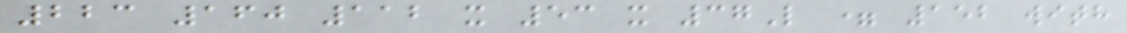223 160 112 x 53 x 37L = 152 with
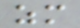zm
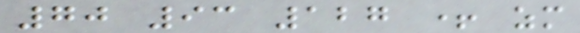70 93 127 + zm
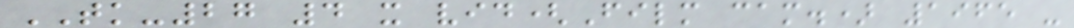TK-27 4 x vid(Film cam.) 1965 -
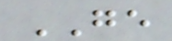GE
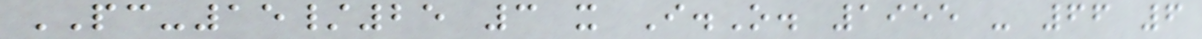PC-15/25 3 x I.O. 1955 - 66 6
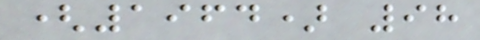(1964) 98
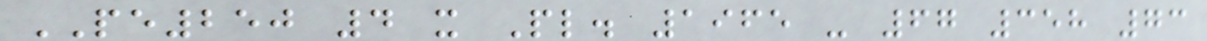PE250 4 x Pl. 1965 - 67 358 73
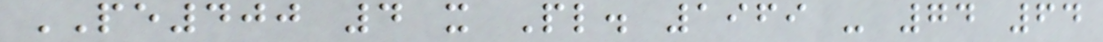PE400 4 x Pl. 1969 - 74 64
